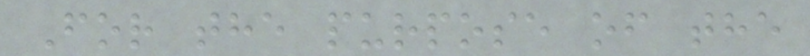For the purpose of the
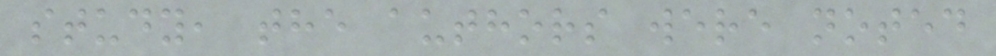study, the authors were noted
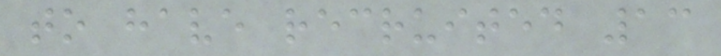to have recruited 13
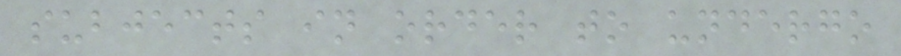subjects in order to undergo
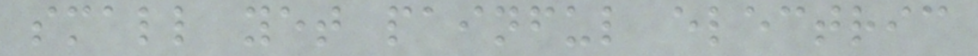small yet painful electric
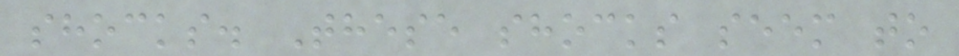shocks. These shocks seem to
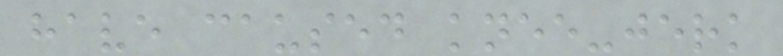have caused knee-jerk
